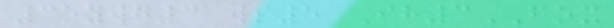3oywg3 ws5 Ih3FOX
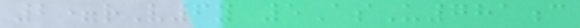2=rV6y 5AsU781c
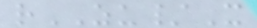rZU/X
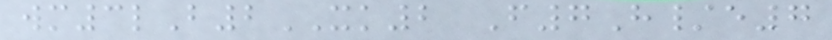wm3lB2XK2 F7H/e7
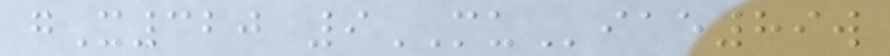gX320 9MUiae89w
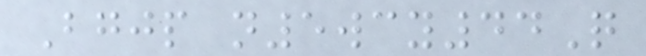Bgjp n5wcy44Q
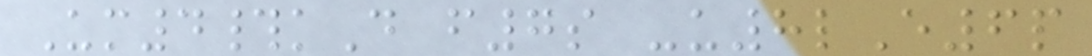Um4#kD f7s -u8lE6p
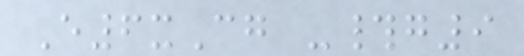E6xCg -#g9
